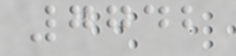7742
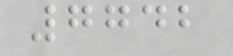7742
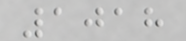1018
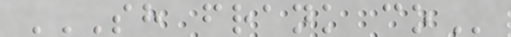SH FRANK CO
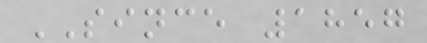SINCE 1857
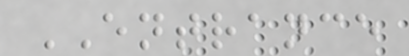ENTRANCE
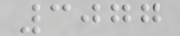3077
